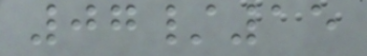07/15
